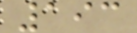193
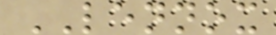LENNOX
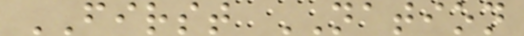FIRST NATION
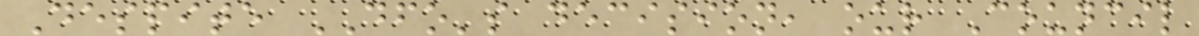Despite DFO's decision, our Council
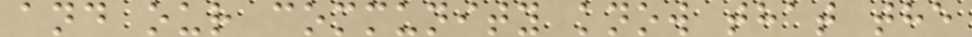and our community know that the
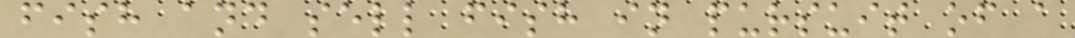fish and sell fish in pursuit of a
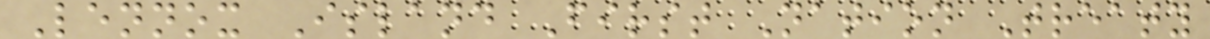Lennox Island First Nation Treaty
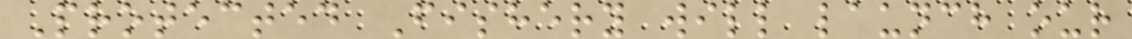Protected Fishery will launch our
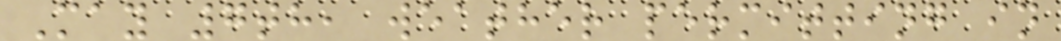May 7th, weather permitting in
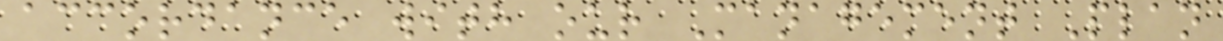accordance with our Management Plan
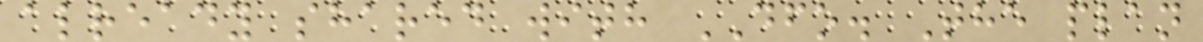already shared with DFO. The plan
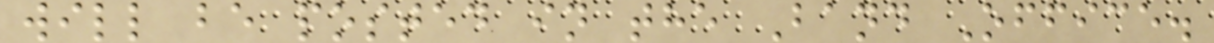will be posted in the Band Office.
